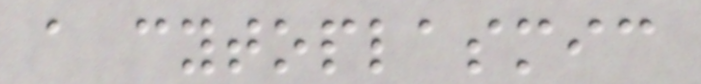a cytoplasmic
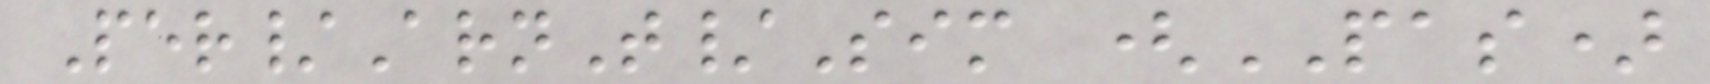Per/ArnT/Sim (PAS)
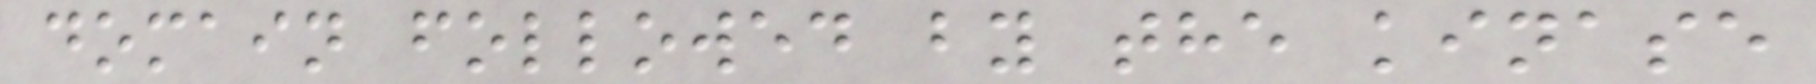domain followed by the kinase
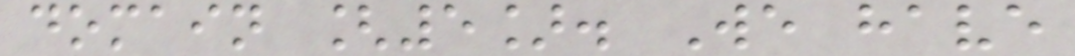domain [5]. We have
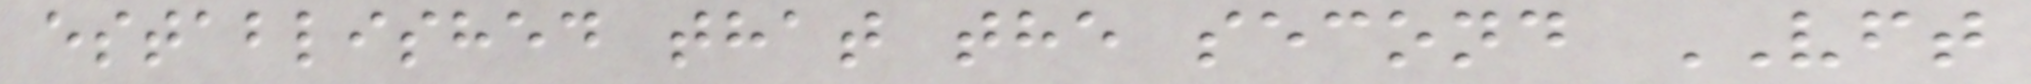established that the second VFT
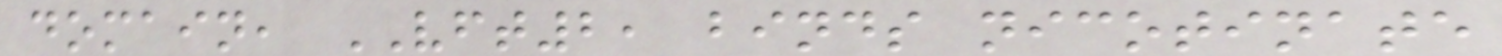domain, VFT2, binds nicotinate
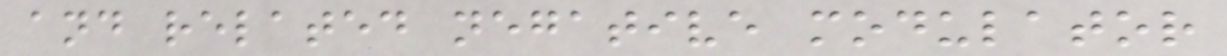and related negative modulator
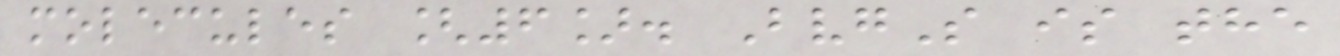molecules [6]. BvgS is the
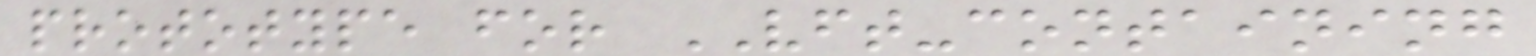prototype for VFT-containing
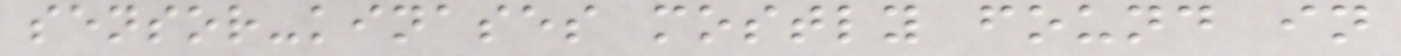sensor-kinases mostly found in
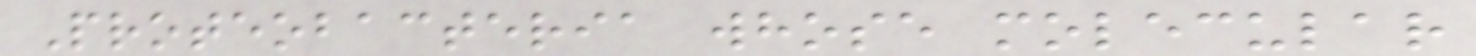Proteobacteria whose molecular
